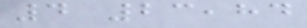4 23,84
